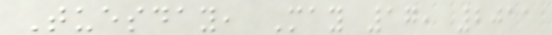Tuesday, May 17, 2011
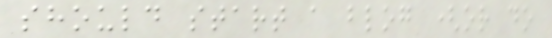should start a blog (or do
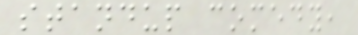standup comedy,
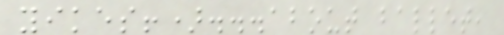yikes!)...about ballet,
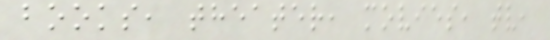books, theater, movies, tv,
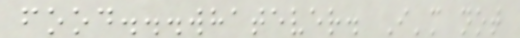food...whatever. I'm not
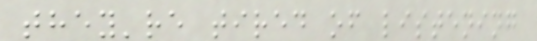they're tired of listening
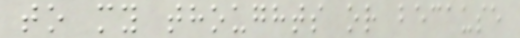to my thoughts or because
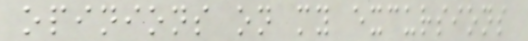opinions on my excursions
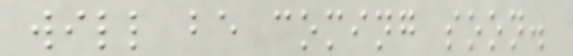will be coming soon.
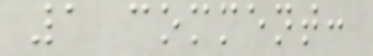1 comment:
